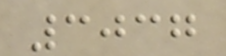3037
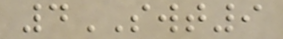4SWT9
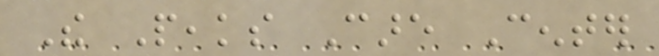The Peaks Care Center
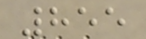855
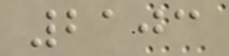2103
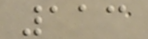113
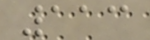113
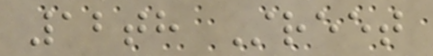12th Street
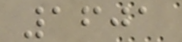1601
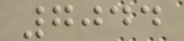7044
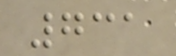731
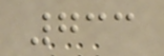733
